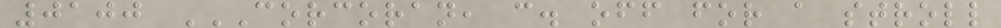0100 CORCORAN, C. OFF FOR A STROLL
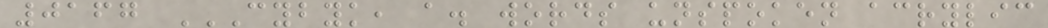0167 CYBYK, A. WORDS UNSPOKEN ACRYLIC
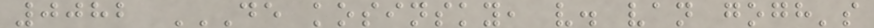0082 DE KOSINSKY, V. VAN GOGH'S
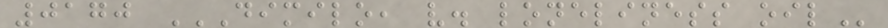0170 DIMILO, V. LONELINESS OIL
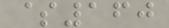$160
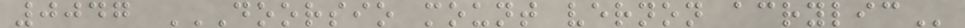0047 DOORSIO MOUNT VERNON ACRYLIC
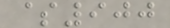$900
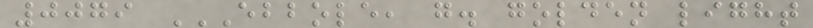0079 EBBOLE, G. GOLDEN LIGHT
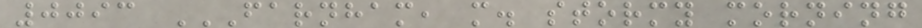0093 FARNHAM, M. STORMY MORNING
